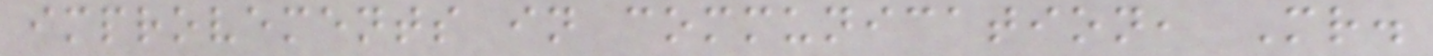improvements in communication, Mr.
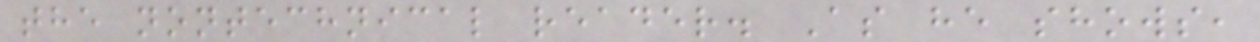the nontechnical reader. As he shows,
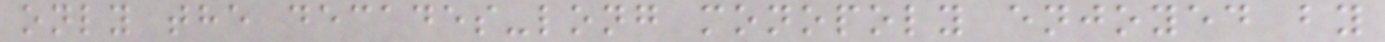only the decades-long monopoly enjoyed by
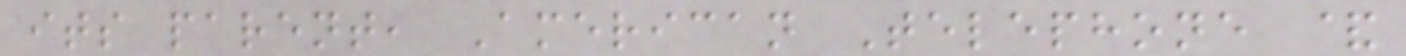its parent, American Telephone &
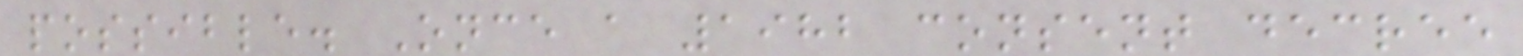possible. Once a 1982 consent decree
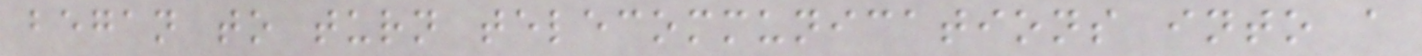began to turn telecommunications into a
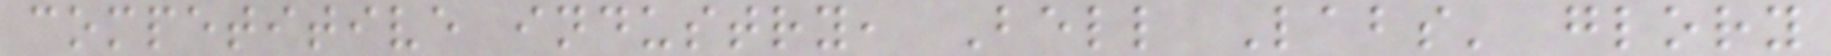competitive industry, Bell Labs' glory
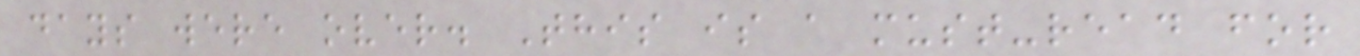days were over. This is a must-read for
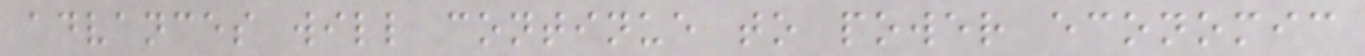advances will continue to power economic
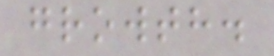growth.
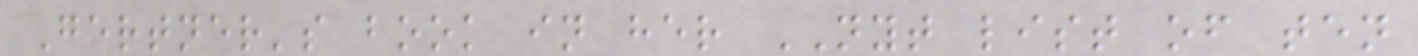Gertner's book in her NYT list of ten
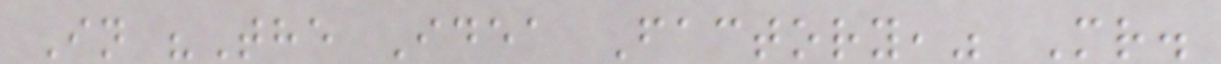In "The Idea Factory," Mr.
